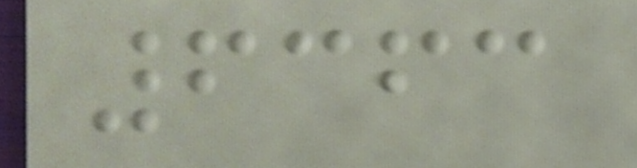6363
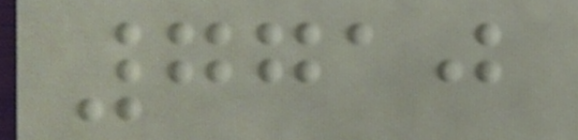7710
